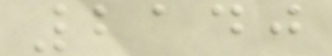2140
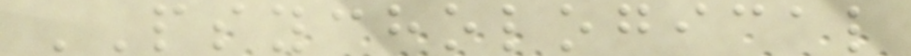PSYCHOLOGICAL
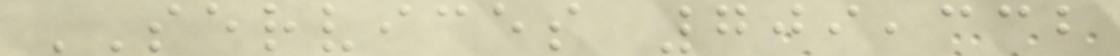SERVICES 709,332
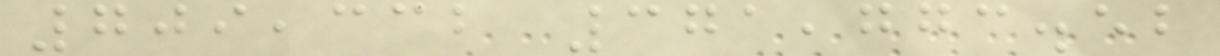709,332 371,773.52
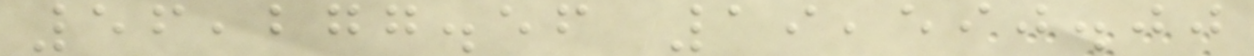56,277.56 19,590.00
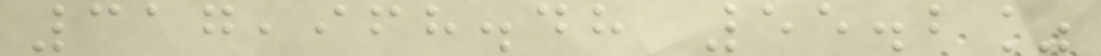317,968.48 55.2%
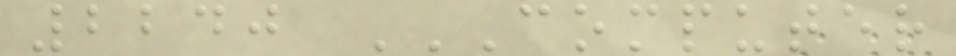2240 COMPUTER
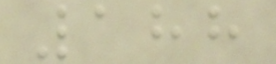188
